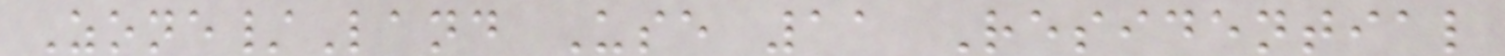Zone/Land Use 11 Residential
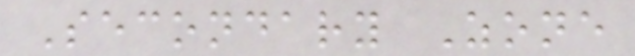Secondary Zone
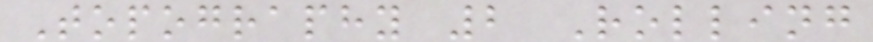Topography 2 Rolling
